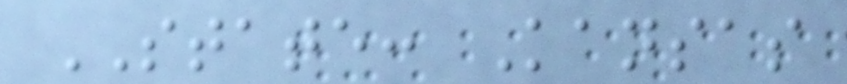STATE: Kansas
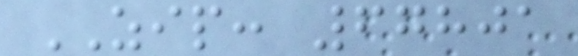ZIP: 67801
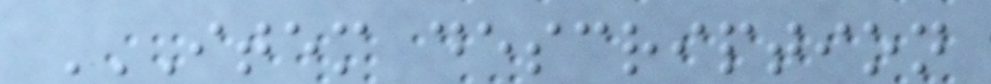ITEM DESCRIPTION
